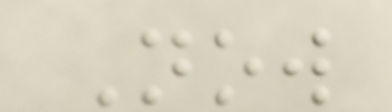Now
